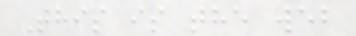This is the web
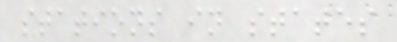stations in states
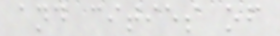and cities of
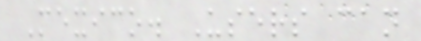Mexico. Users can
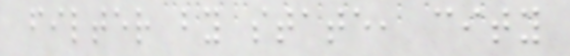filter by state, city
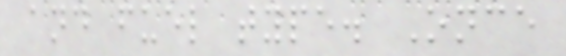and fuel type. Once
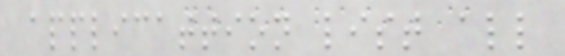applicattion list all
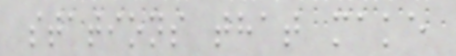stations that make
